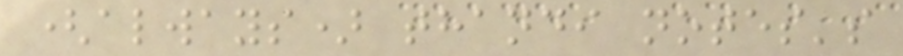(always) thandi notes's
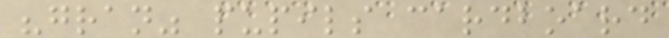"gran" pupils cardboard
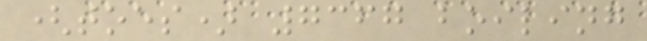(toes) 7367 boiling
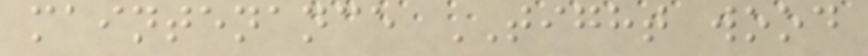maintenance TIGHT wood
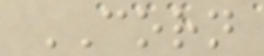CORN
